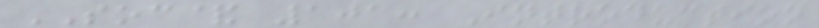SOC& 101: Introduction
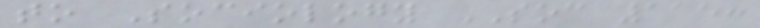to Sociology SOC 115:
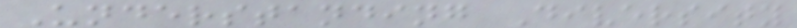Understanding Diversity
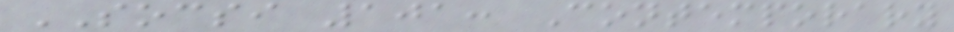SOCSI 101: Contemporary
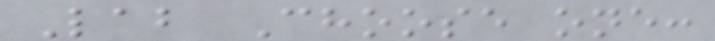Lab Choose one:
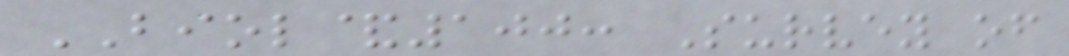BIOL&100: Survey of
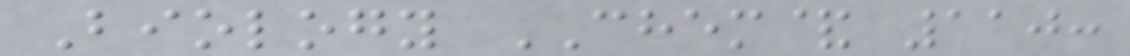Biology CHEM& 110:
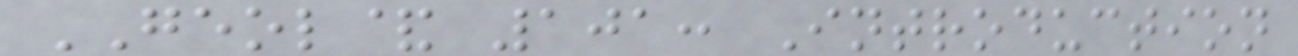GEOL& 101: Introduction
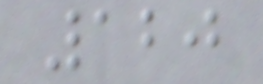120
